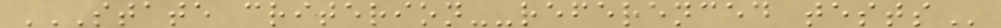STATE CRITERION--REFERENCED TESTS
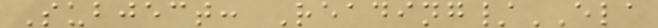Subject: Reading/ELA
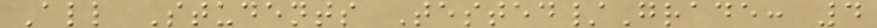All Students Tested/Grade: 4
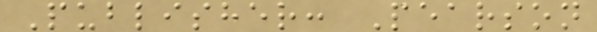Publisher: Pearson
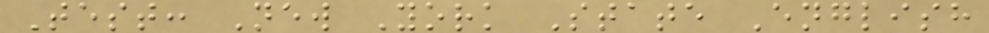Test: New York State English
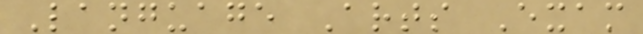Language Arts Exam
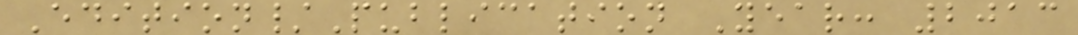Edition/Publication Year: 2013
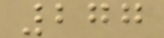277
